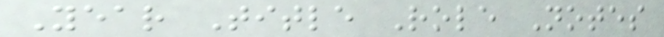Year Title Role Notes
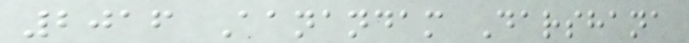2016 Aanandam Darshana
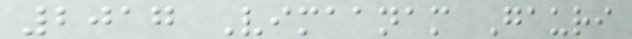2017 Vimaanam Gauri
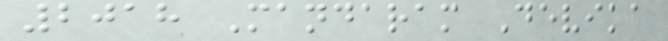2018 Mandaram Devika
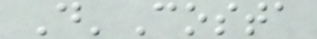D'Costa
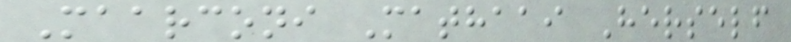Maarconi Mathaai Herself
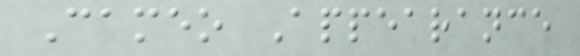Cameo Appearance
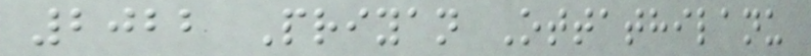2022 Priyan Ottathilanu
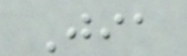Jia
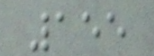155
